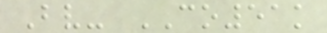Bv- CO51k
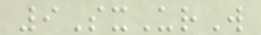9SxUrW
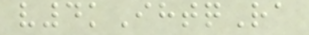v4kIhtqRa
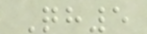Qh5
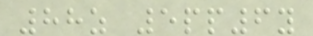88z 5pp6y
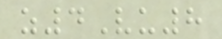z4Vu8
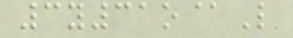3y31o@L
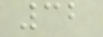32
